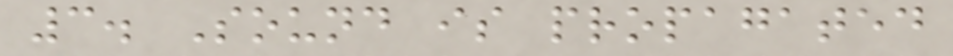3. Sound is propagated
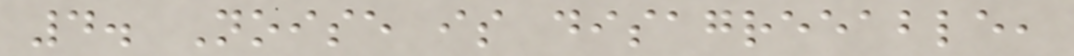4. Noise is disagreeable,
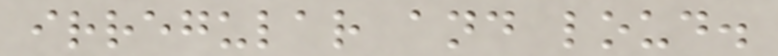irregular and loud.
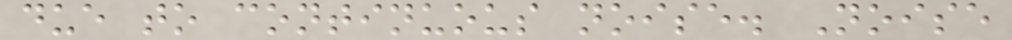due to continuous noise. Noise
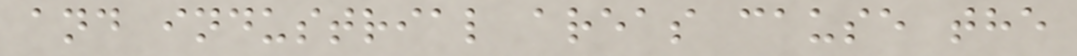and industrial areas cause the
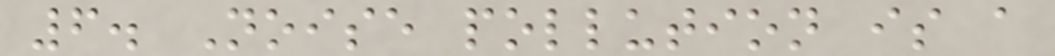6. Noise pollution is a
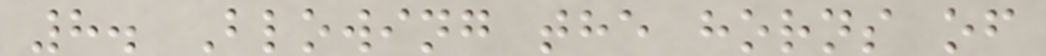8. Blowing the horns of
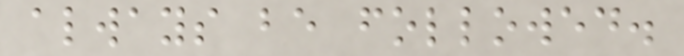always be followed.
